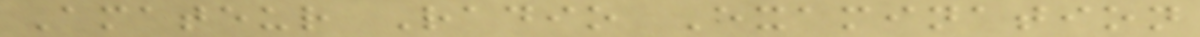Amateur Radio Examination
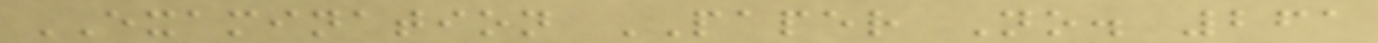EXAMINATION PAPER No. 261
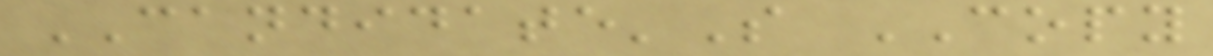CANDIDATE'S COPY
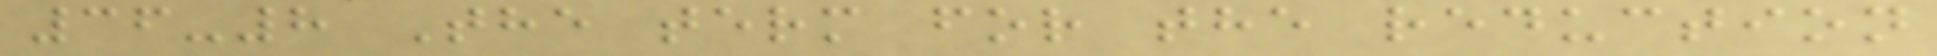36-8 The term for the reduction
